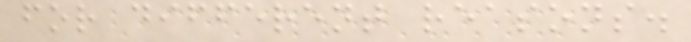for different reasons.
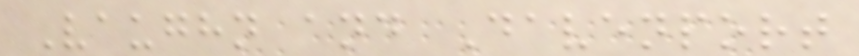Vaughn and Davenport
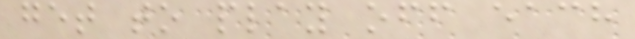get to play off each
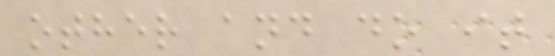other and do it
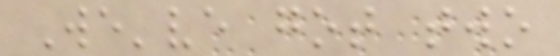We've got two
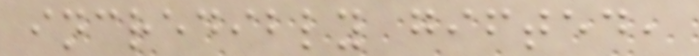incredibly gifted,
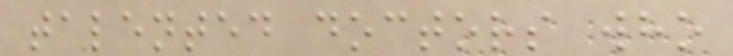talented doctors who
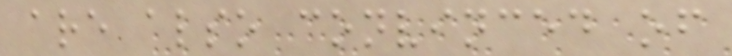are also convinced of
